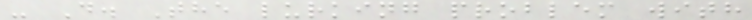- D. The lurking problem with
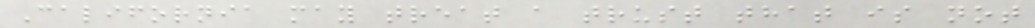California may treat a trust that is not
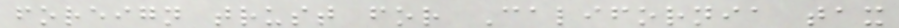foreign trust for California tax
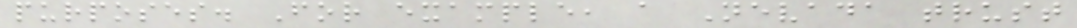purposes. For example, a Nevada trust
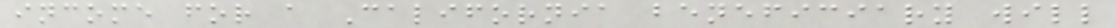income for a California beneficiary will
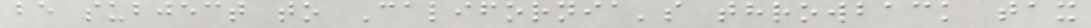be subject to California's throwback tax
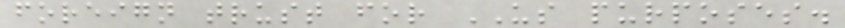foreign trust for US purposes.
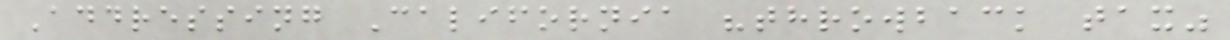Addressing California "throwback tax"
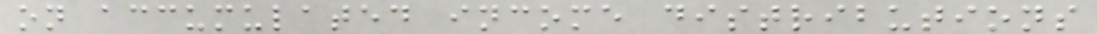on accumulated income distributions
